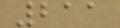211
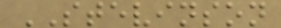STEVINSON
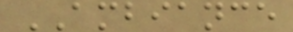AMBIANCE
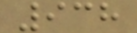938
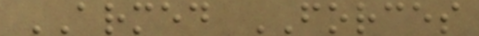ARMED FORCES
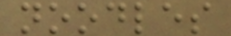noodles
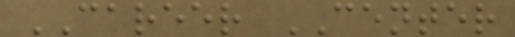CAREER CENTER
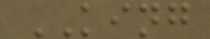KING
